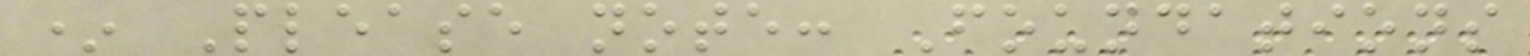* Please note: Foundations
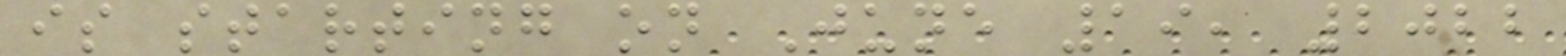is starting on June 19, 2022
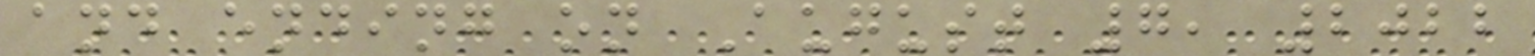and ending on August 7, 2022
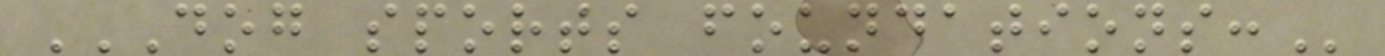DOG SPORTS FOUNDATIONS:
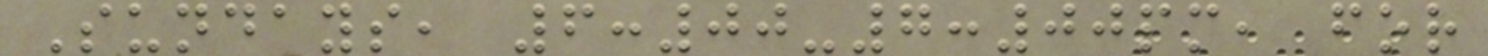Sundays, 6:00-7:00pm, for
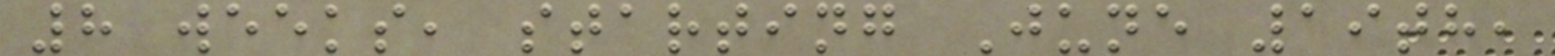8 weeks, starting June 19th,
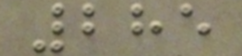285
